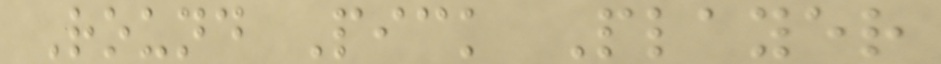Round Pick Player
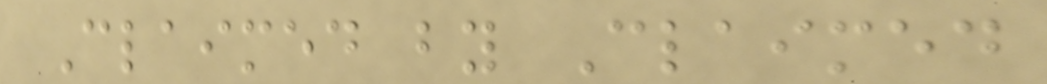Claimed by Claimed
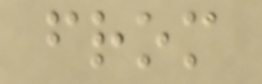from
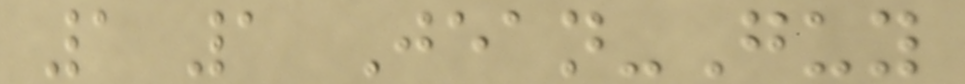1 1 Jean-Guy
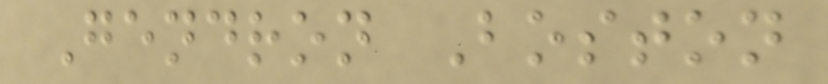Gendron Boston
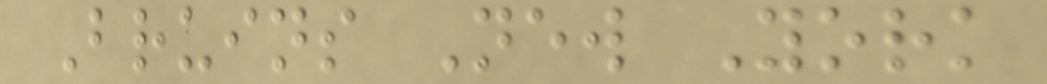Bruins New York
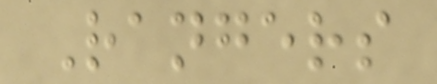Rangers
